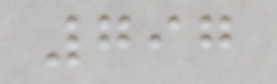797
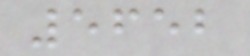5652
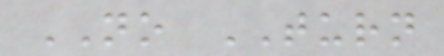NO TURN
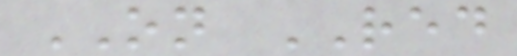ON RED
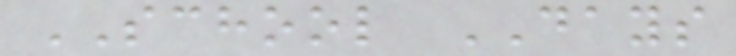SCHOOL DAYS
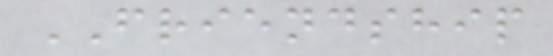FRIENDSHIP
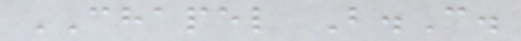CHAPEL B.C.
